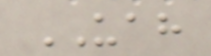UAH
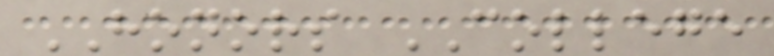HONORS COLLEGE
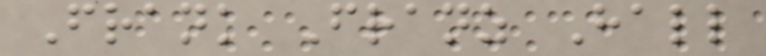Frank Franz Hall
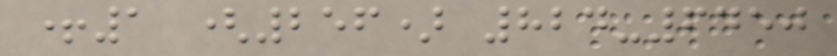+1 (256) 824-6450
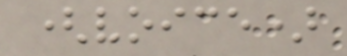(voice)
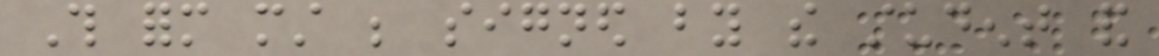This form must be signed by the student and
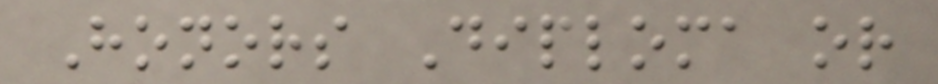Honors Diploma or
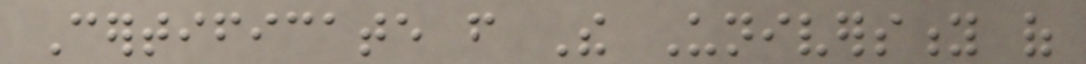Certificate from The University of
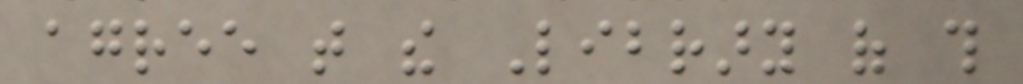agree that the Library of this
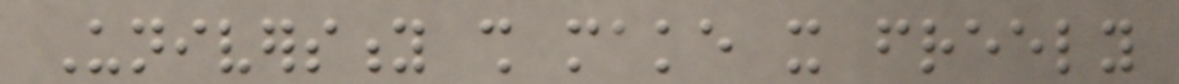University shall make it freely
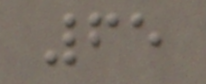65
